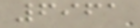6961
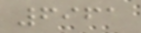6961
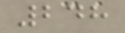248
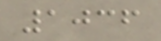1036
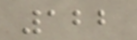122
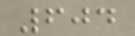604
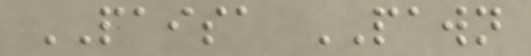PAISA PAWN
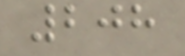208
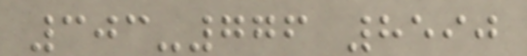303-776 8590
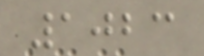1023
